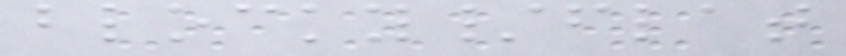blocky/flat
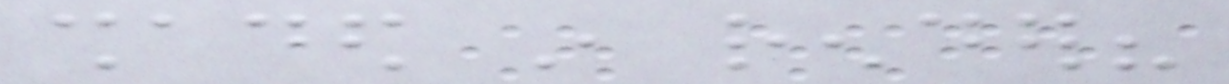shaded in render?
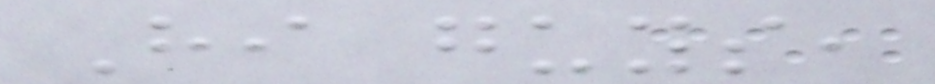Hi guys,
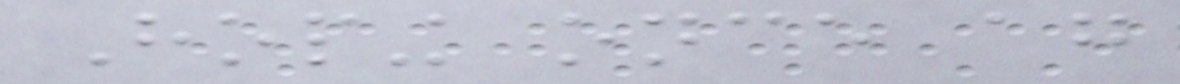Hoping once again
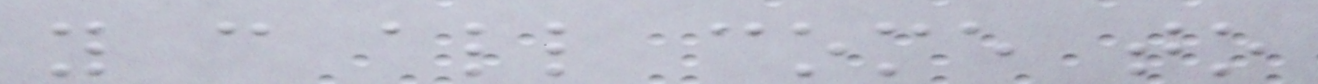you can all come to
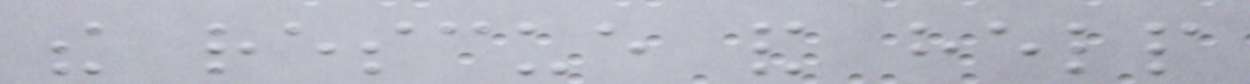the rescue and help
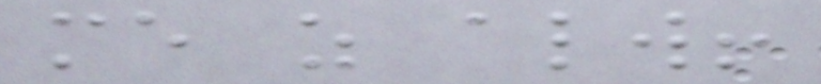me as always!
